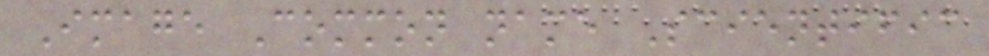Image Common name Scientific
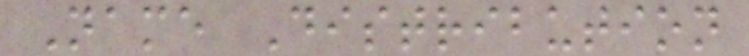Name Distribution
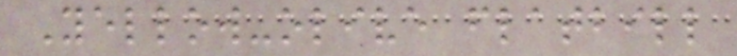Yellow-olive flatbill
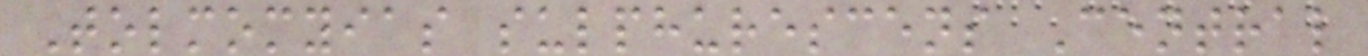Tolmomyias sulphurescens Central
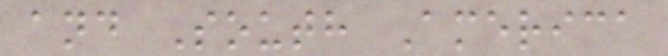and South America
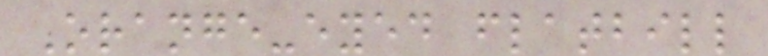Orange-eyed flatbill
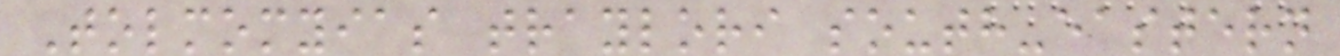Tolmomyias traylori south-eastern
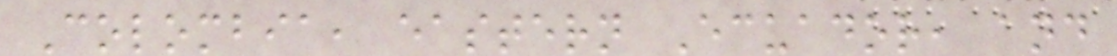Colombia, eastern Ecuador, and
